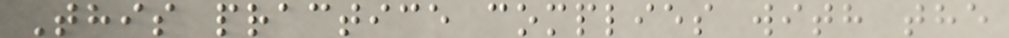This practice complies with the
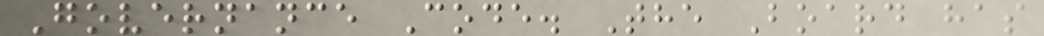Governance Code. The Board has
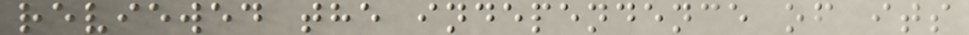reviewed the independence of its
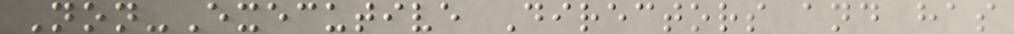Non-Executive Directors and has
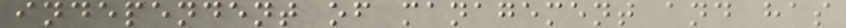independent of management and has
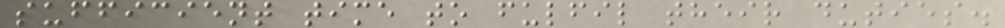sufficient time to fulfil their duties.
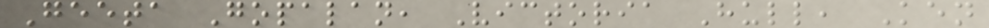Geeta Gopalan, Victoria Hull, Ken
